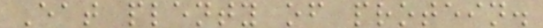Eat plenty of protein.
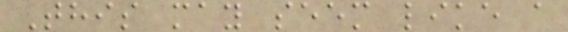This may seem like a
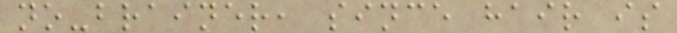no-brainer, since hair is
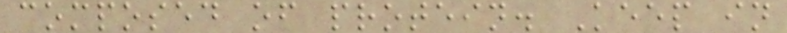composed of protein. Keep in
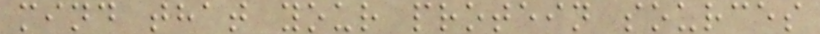mind that your protein sources
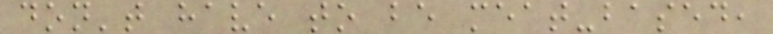don't have to be meat-based,
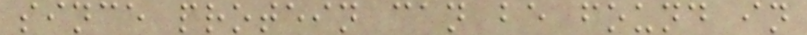since protein can be found in
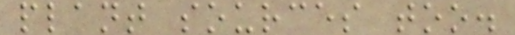plant sources too.
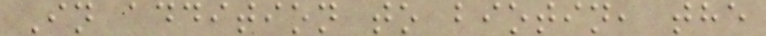In addition to biotin, the
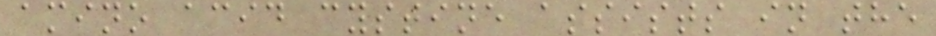amino acid cystine assists in the
